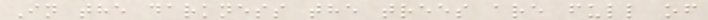In the darkness the trees are full of
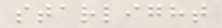starlight
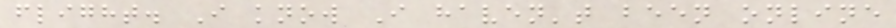flight. I know I haven't been online
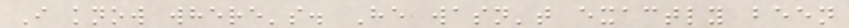I know where's. He wasn't exactly been
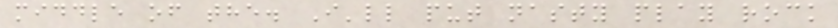middle of the. I'll put nasty play rock
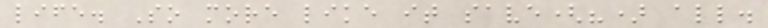life. So more like it save(?) all.
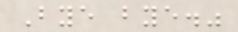Bye bye."
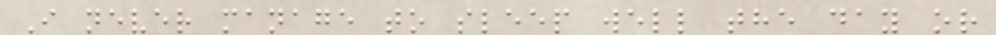I never manage to sleep well the day or
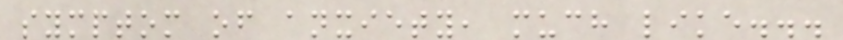symptom of anxiety, much like...
